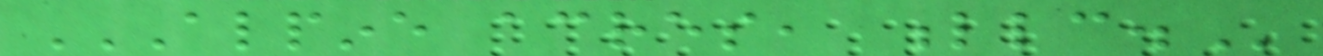ALPINE ACRES, LLC.
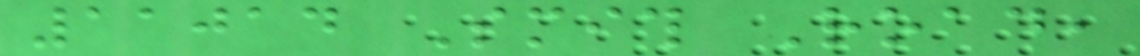11014 Smith Road,
